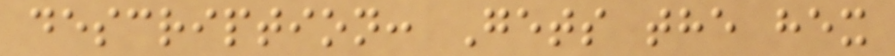description: Gets the hex
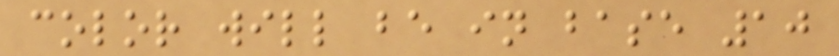color will be in base 10
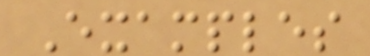Examples
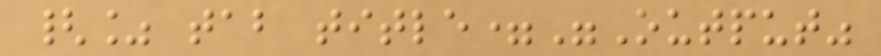{% tab title="Output"
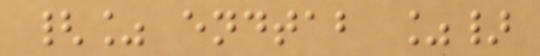{% endtab %}
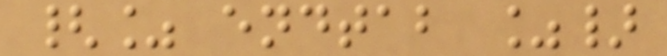{% endtab %}
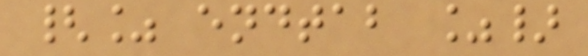{% endtab %}
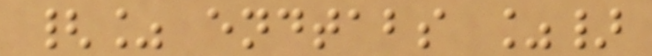{% endtabs %}
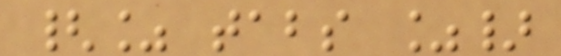{% tabs %}
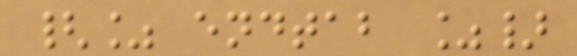{% endtab %}
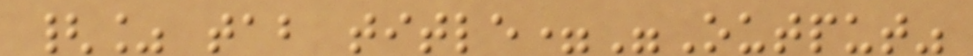{% tab title="Output"
